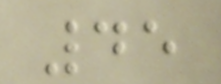45
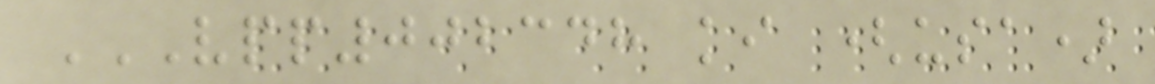VPP002348 KI (USA)
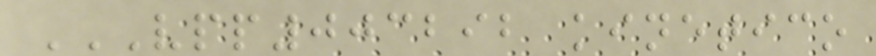VPP003292 KINETICO
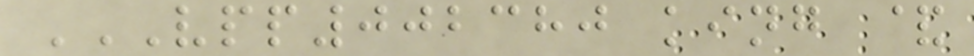VPP002380 KING &
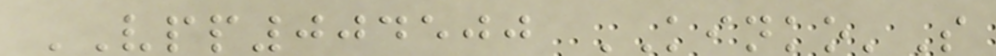VPP004500 KINKO'S
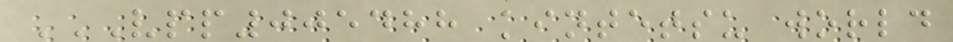VPP005488 KINTETSU WORLD
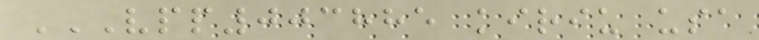VPP003885 KIRIU USA
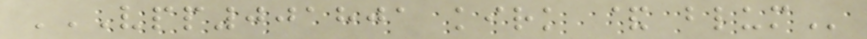VPP001801 KIRK & BLUM
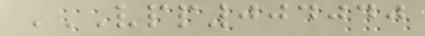VPP004040
